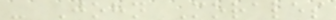- John Morales
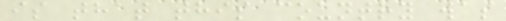is that this country was
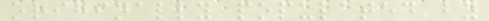originally populated by
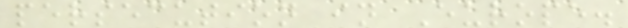persecution in Europe.
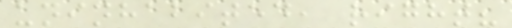uninhabited, right?
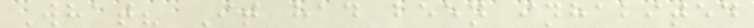What? It had been inhabited
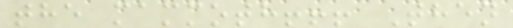the mammoth!!! Then
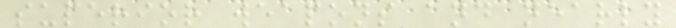superior weapons and nearly
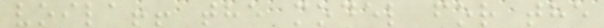voila!! the model for the
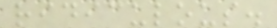ridiculous.
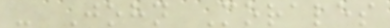- John Morales
